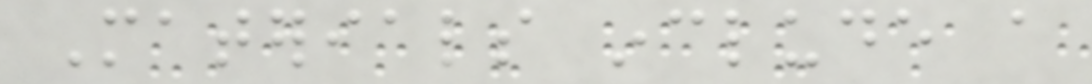Materials include a
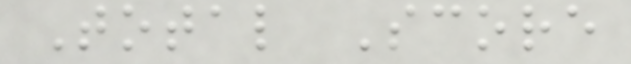Total Score
